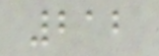212
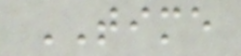TIME
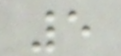5
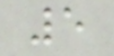5
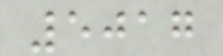5017
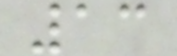13
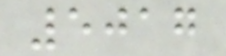5017
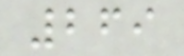269
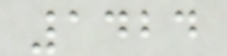1424
